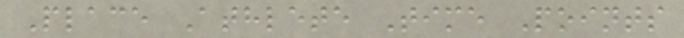Place Athlete Time Points
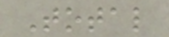Total
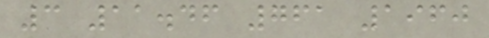3 11.46 761 1960
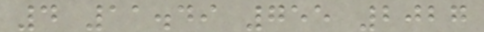4 11.49 755 2027
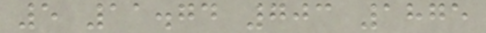5 11.74 703 1875
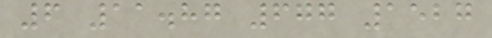6 11.87 677 1527
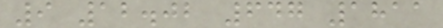9 12.02 647 1811
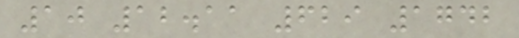10 12.11 629 1742
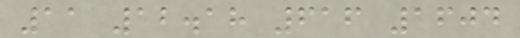11 12.18 616 1604
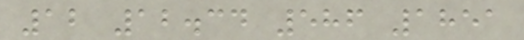12 12.34 586 1851
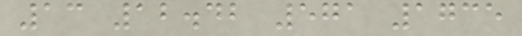13 12.42 571 1735
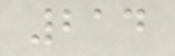214
